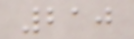210
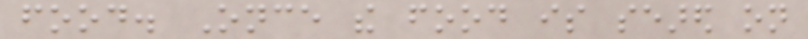food. Once the food is seared on
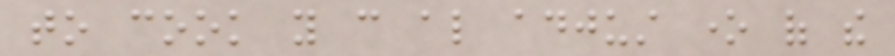to cook you can also adjust one of the
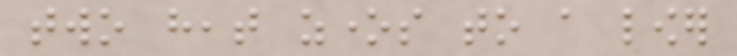two heat zones to a lower
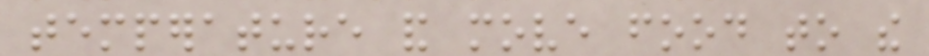temperature and move food to the
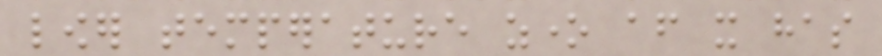lower temperature zone after it has
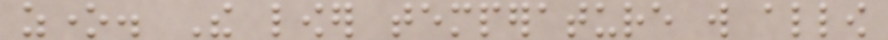zone. The lower temperature will allow
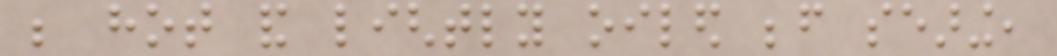be hot and lightly oiled before searing,
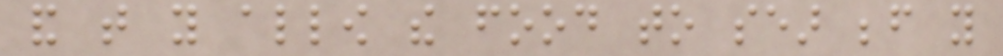and that you allow the food to sear before you
